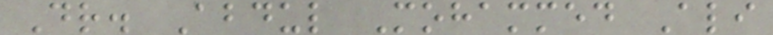Dr. Abdul Mohammed Ali
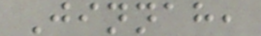Jinnah,
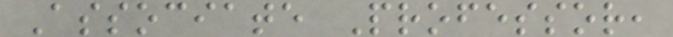Associate Professor,
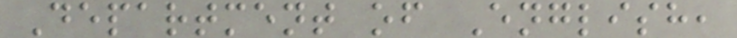Department of English,
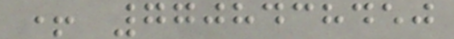+ 7708438450
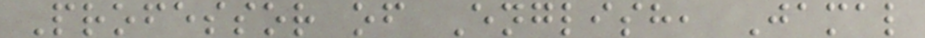Professor of English, Jamal
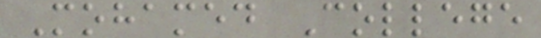Mohamed College
